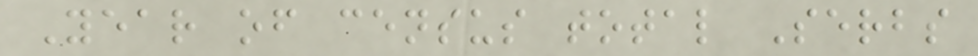Year of census total Serbs
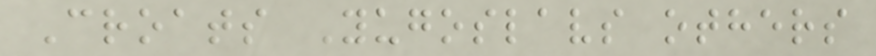Croats Yugoslavs others
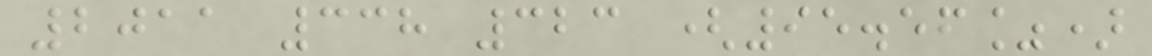2011 338 323 (95.56%)
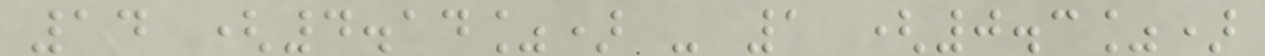14 (4.14%) - 1 (0.3%)
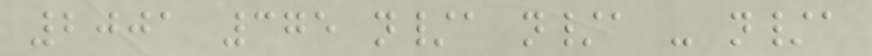2001 375 n/a n/a - n/a
